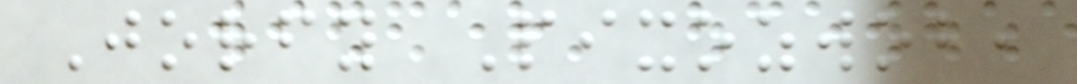Jorfy Pixozwob,
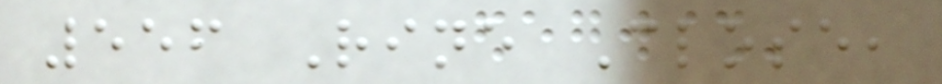556 Rine Close,
